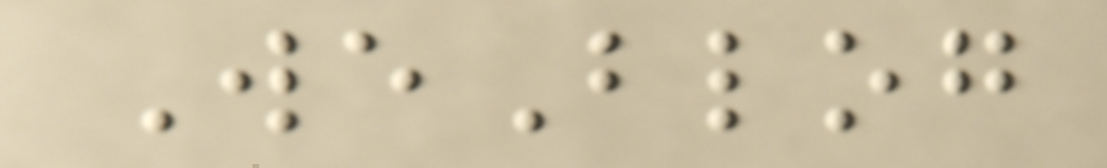WeBlog
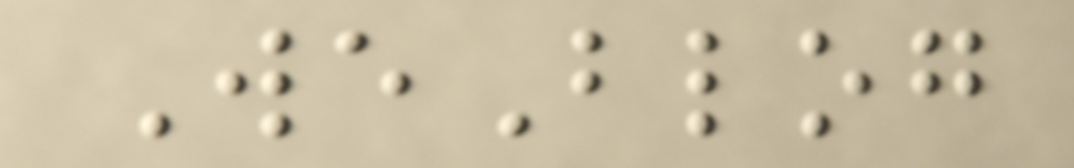WeBlog
